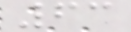63
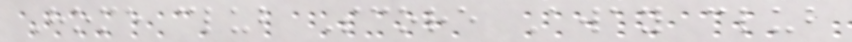Home club Score Away club
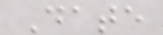Date
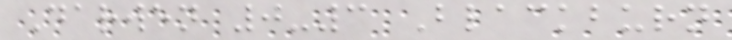Darwen 0-3 Blackburn
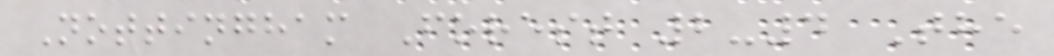Nottingham Forest 2-4 The
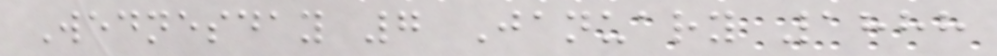Wednesday 7 January 1888
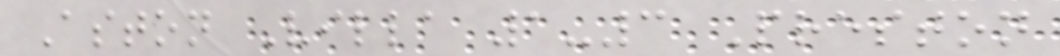Aston Villa 1-3 Preston
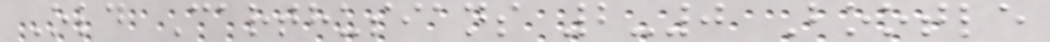Old Carthusians 2-0 Bootle
